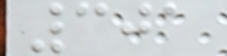301
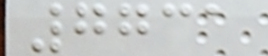7731
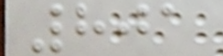801
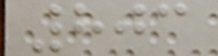803
